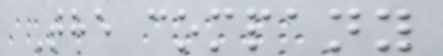The company
